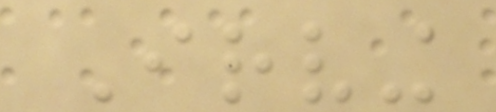Irving
